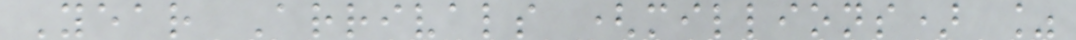Year Arrivals (millions) %
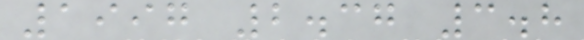1997 2.37 3.8
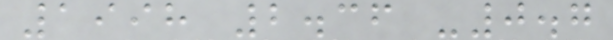1998 2.36 -0.7
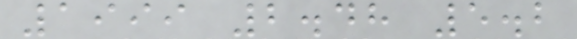1999 2.48 5.2
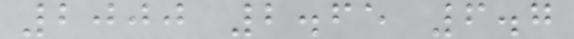2000 2.65 6.7
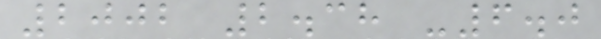2002 2.38 -6.0
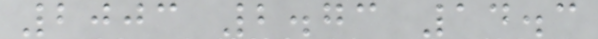2003 2.73 14.3
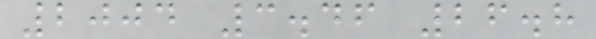2004 3.46 26.8
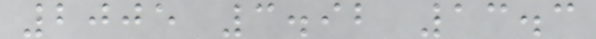2005 3.92 13.3
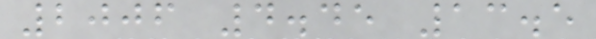2006 4.45 13.5
